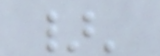}'
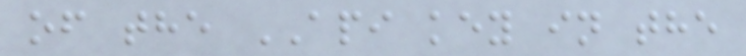of the API key in the
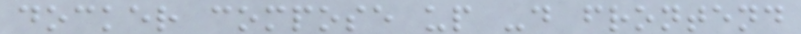docker compose up -d frontend
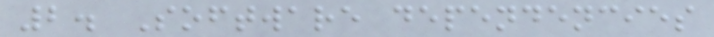2. Software dependencies
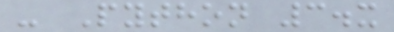- Python 3.x
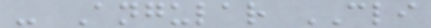- Angular CLI
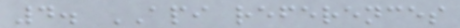4. API references
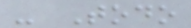- Todo
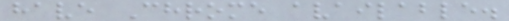have Chrome available.
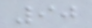90
